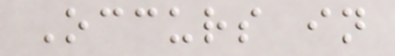Occurs in
